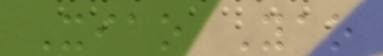Xiao Yao
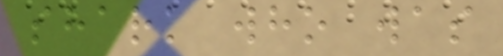shark who was
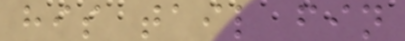his tail fin
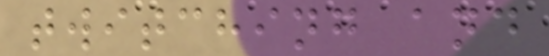twitching and
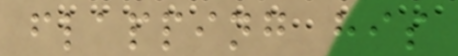flapping his
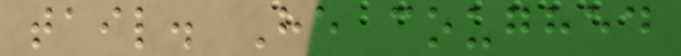tail. He coughed
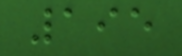195
